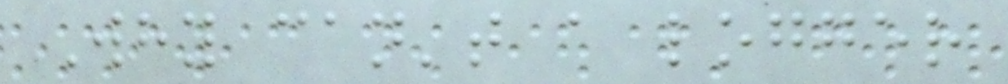Why can't a logger
